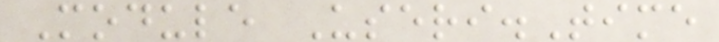Module Useri.Time
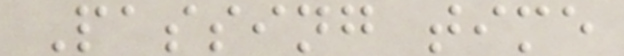Passing time
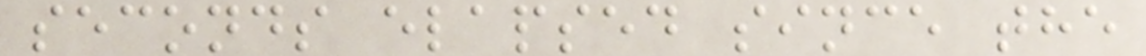seconds elapsed since the
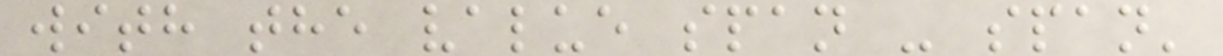with the value span - span'
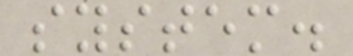system.
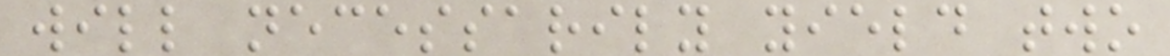will necessarily yield two
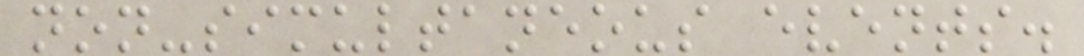non-simultaneous events.
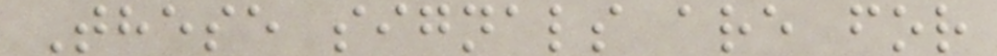These signals are for
